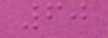60
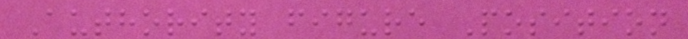Authority figure Position
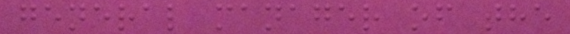general manager of the
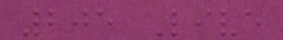205 Live
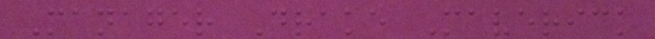Manager Drake Maverick
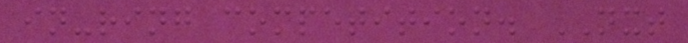in-ring competition. NXT
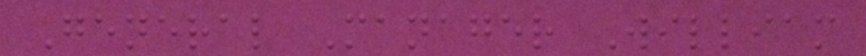General Manager William
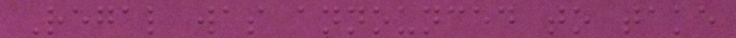Regal was announced to take
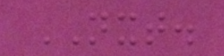NXT.
